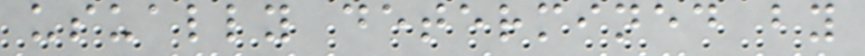usually determined by
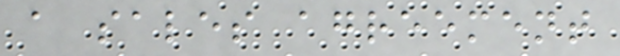a sales agreement
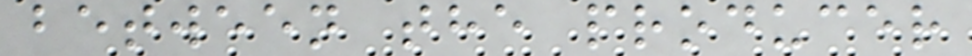between the producer
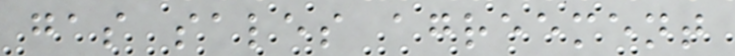gas sales agreement
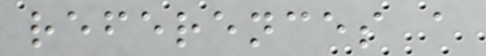references a
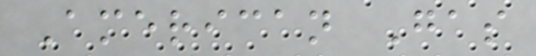American Gas
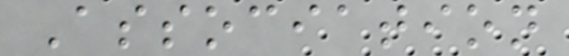Association
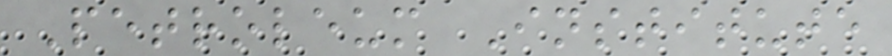Petroleum Institute
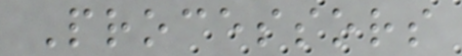Processors
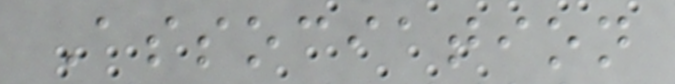Association
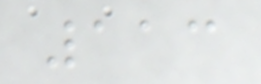113
